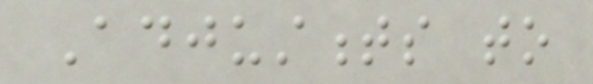Adjustments to
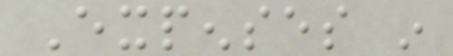Expenses in
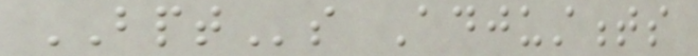BPTs Adjustments
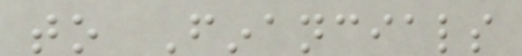to Financials
